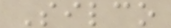Silco
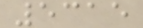5315
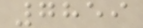7859
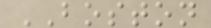BOSTON
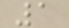1
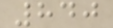840
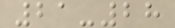21-28
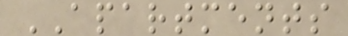APARTMENTS
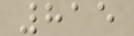815
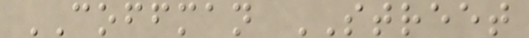COFFMAN STREET
